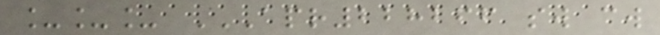___ APR228266 SW CW
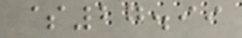$27.99
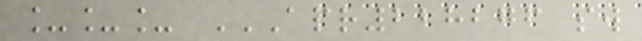___ APR228276 SW
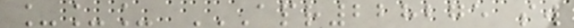___ APR228275 SW
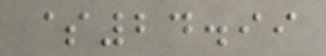$24.99
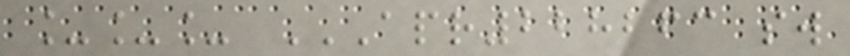___ APR228263 SW
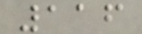116
